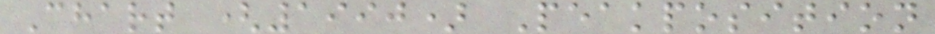Chart (1990) Peakposition
